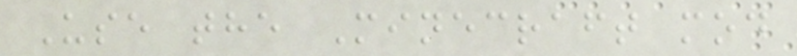Use the Minecraft mod
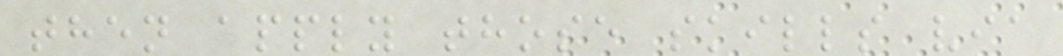then apply those skills via
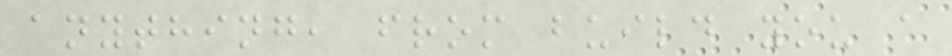anything, from build you a
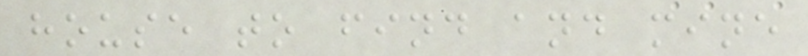house to find and mine
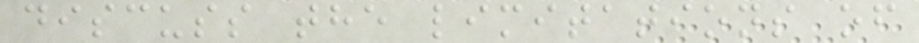discuss the limitations of
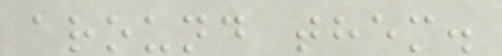around them.
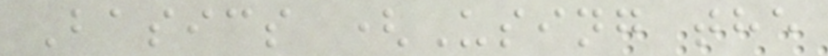Basics (Using the
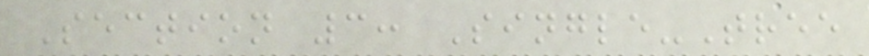Section 3: Single-Tree
